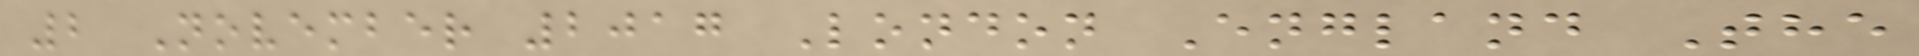2 November 2017 London England The
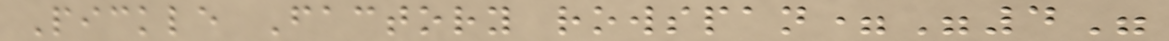Pickle Factory rowspan="4"
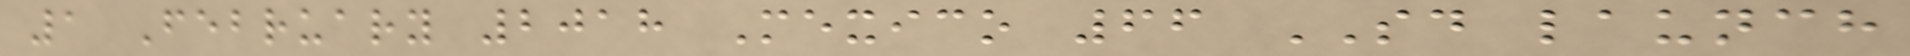1 February 2018 Mexico 66 SD launch
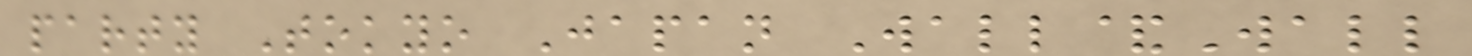party Tokyo Japan Wall&Wall
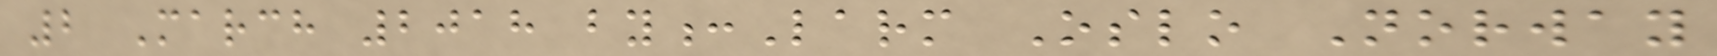2 March 2018 by:Larm Oslo Norway
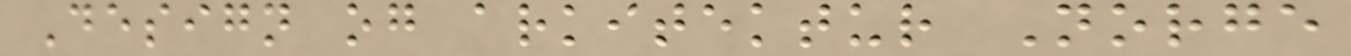Design og arkitektur Norge
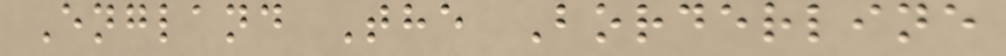England The Borderline
